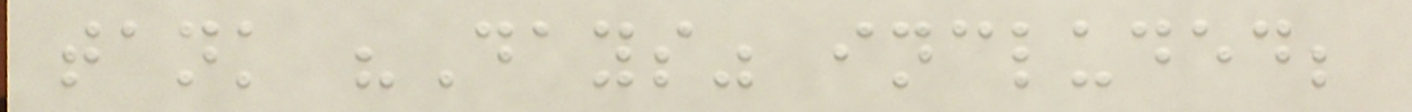tank "Days" included;
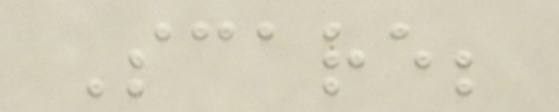Scare;
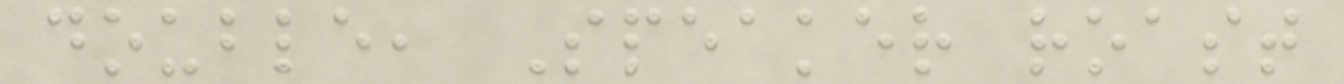double, Speaker roast
